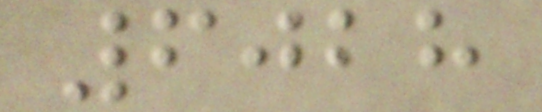6028
